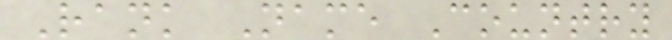Rank Name Country
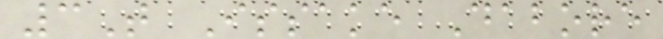3T Issake Dabore
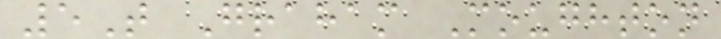5T Graham Moughton
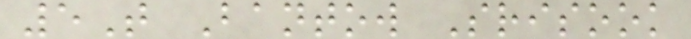5T Bantow Srisook
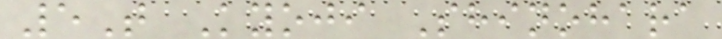5T Kyoji Shinohara
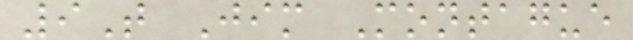9T Jim Montague
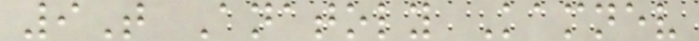9T Anatoly Kamnev
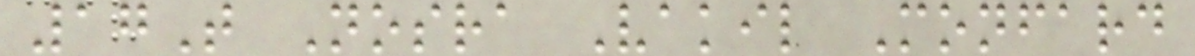17T Nosra Vakil Monfard
